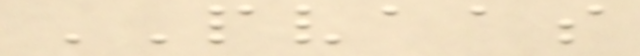PVAAS
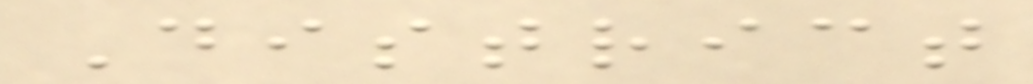District
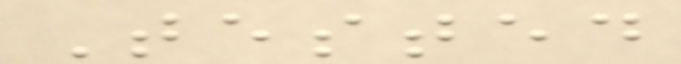Tested
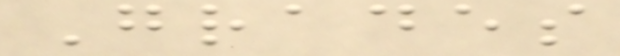Grades
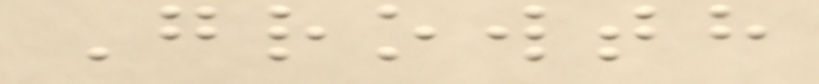Growth
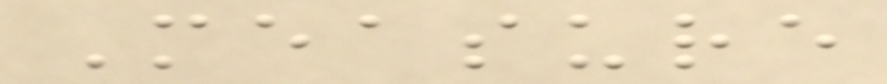Measure
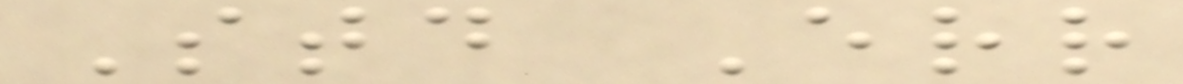Std Err
